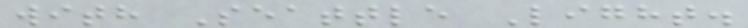with Seattle Light.
